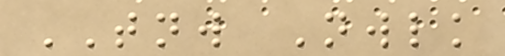TNW Nwlk
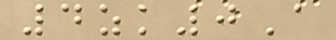4zk0A
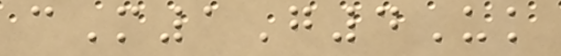cM1G4Uk
